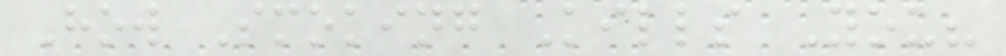How Smoking Kills You?
